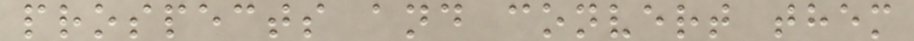prospects and convert them
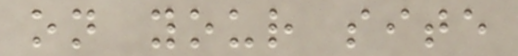on your site
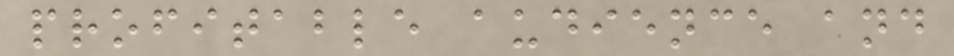profitable audience and
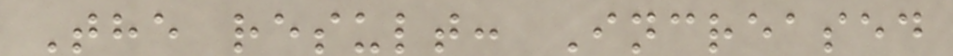The result: Increased
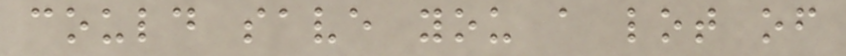could save you a lot of
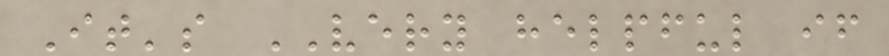It's VERY helpful if
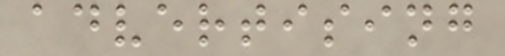advertising
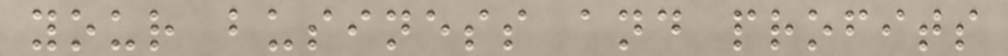your business and profits
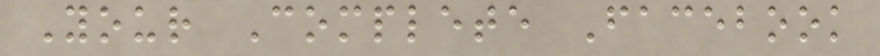Your Complete Facebook
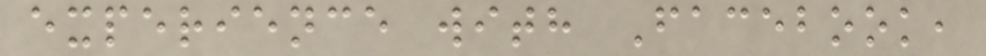experience with Facebook,
